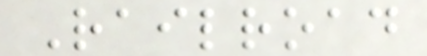Railroad
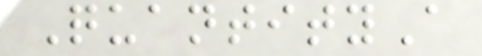QuantityA
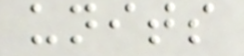units
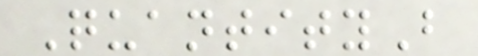QuantityB
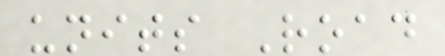units Road
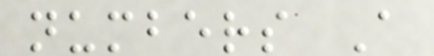numbers A
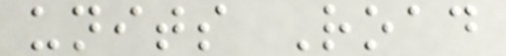units Road
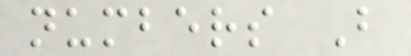numbers B
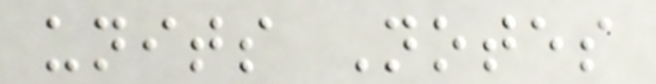units Notes
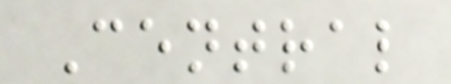Central
